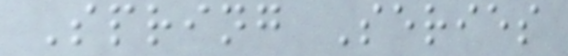Spring Series
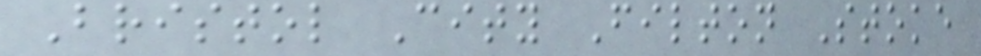Bristol City Filton Stoke
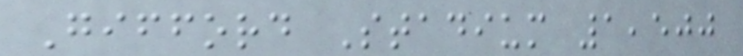Gifford Stadium 1,500
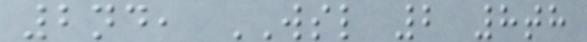2nd, WSL 2 8th
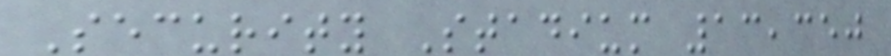Security Stadium 13,350
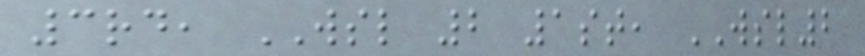3rd, WSL 2 1st, WSL2
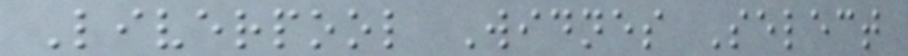Liverpool Widnes Select
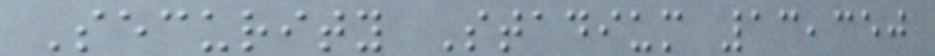Security Stadium 13,350
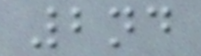2nd
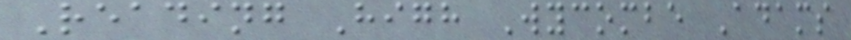Reading High Wycombe Adams
